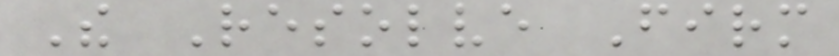The Resolve Firm
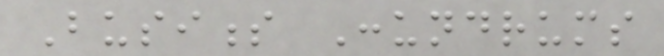Business Conundrums
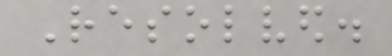Resolved.
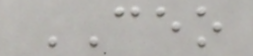CEO
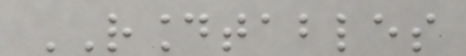ROUNDTABLES
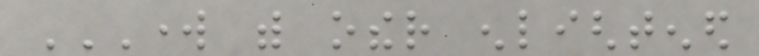WORK WITH OTHER ENLIGHTENED
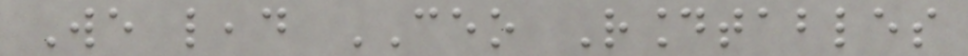We lead CEO Roundtables
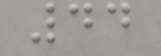44
